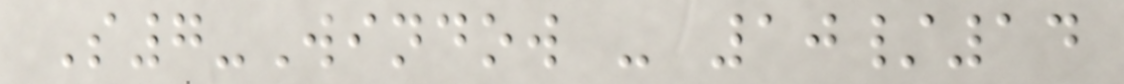S7-Window - 10/14
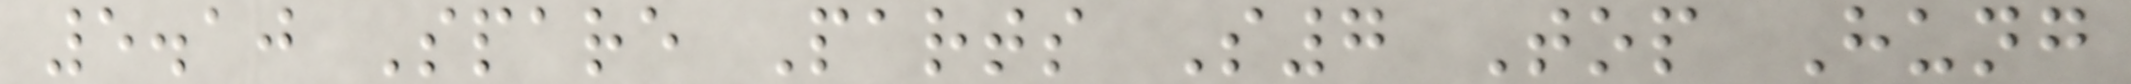5.10 Spare Parts S7 Top Hung
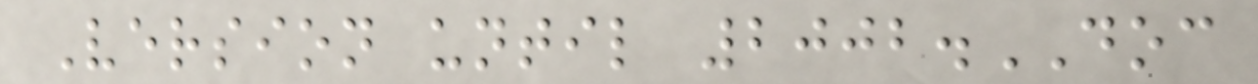Version until 2002.DOC
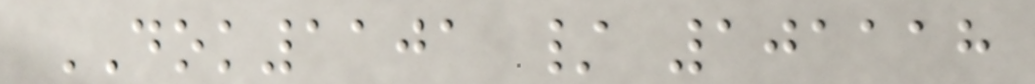DOK1101 / 101118
